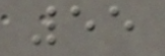55
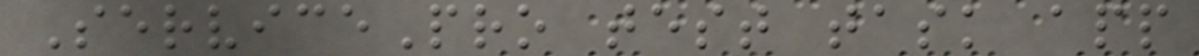ServicePro test task app
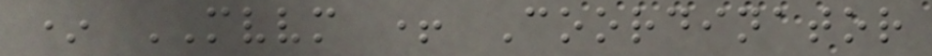* MVVM + Coordinator
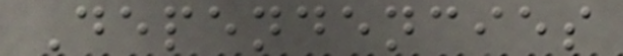Dependencies
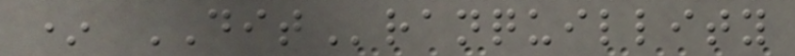* DITranquillity
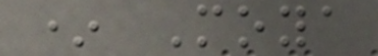* Moya
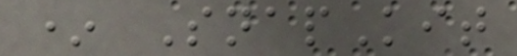* SnapKit
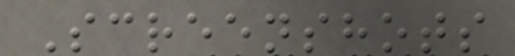Screenshots
